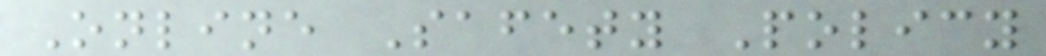Online Safety Policy
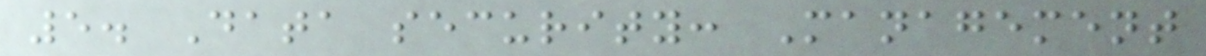5. Data security: Management
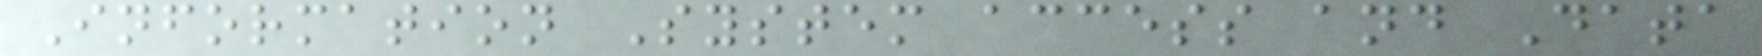Information System access and Data
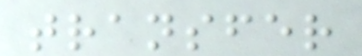transfer
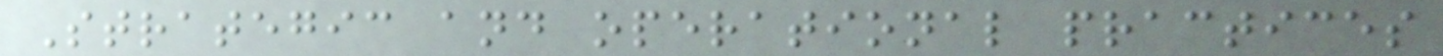Strategic and operational practices
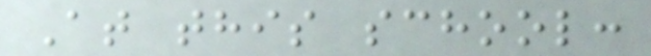At this school:
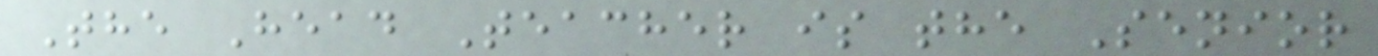The Head Teacher is the Senior
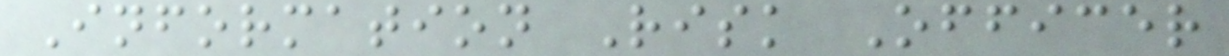Information Risk Officer
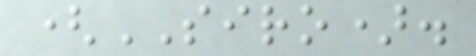(SIRO).
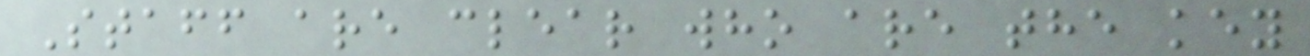Staff are clear who are the key
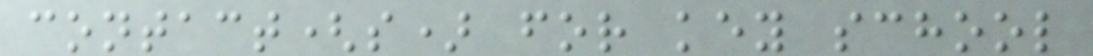contact(s) for key school
